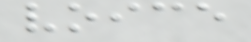voice
